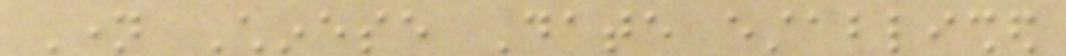Name Chinese Date established
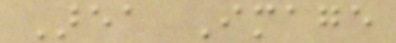Area Image
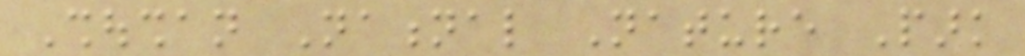Shoushan National Nature Park
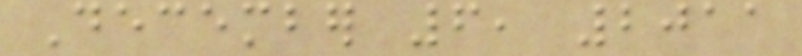December 6, 2011
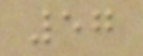57
